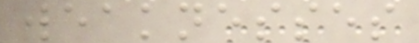weaknesses
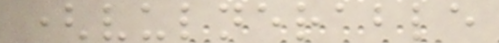(vulnerable
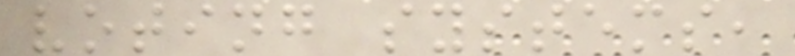voting systems,
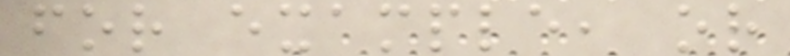for example, or
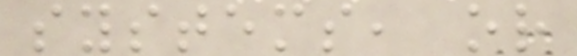systems, or
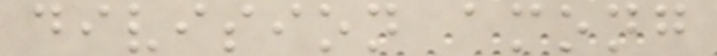division among
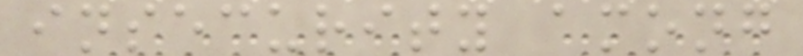insecurity among
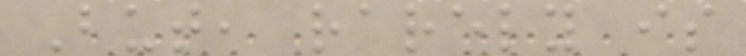But, rarely is
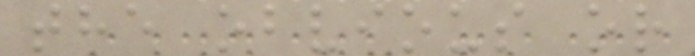the obvious or
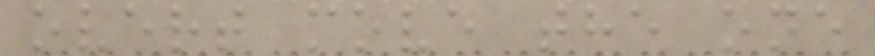overt move the one
